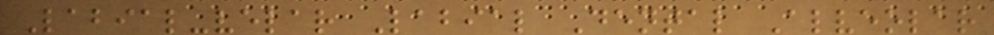Labial-velar Labial Dental Alveolar
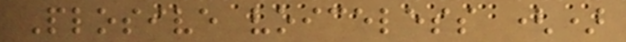Plosive voiceless ()
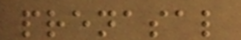prenasal
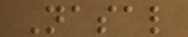Nasal
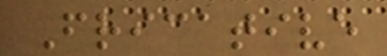Fricative
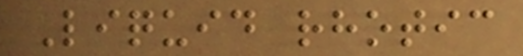Liquid rhotic
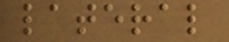lateral
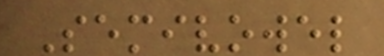Semivowel
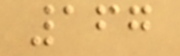167
